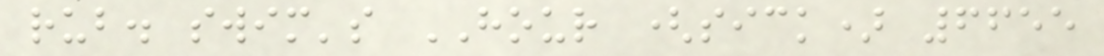rub. swim's HOUR (sick) 6655
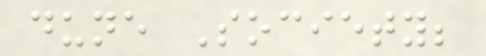dune Society;
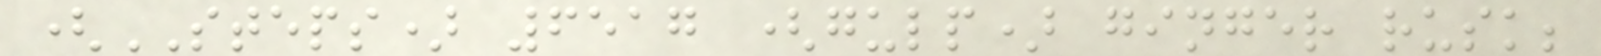(STEPS) 6517 (gulp) ginger rusk;
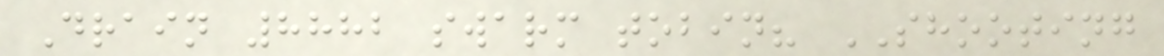Drain 8882 swarm tobin? SHOOTING
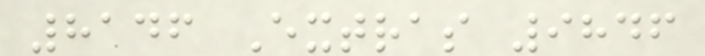8146 Extras 9846
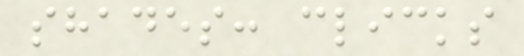shades: clicks
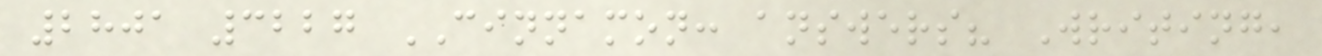2801 3227 CINNAMON: answers? Writing,
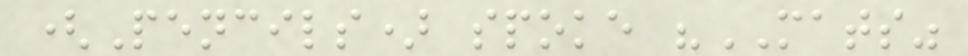(Pencils) spoke "MATS"
